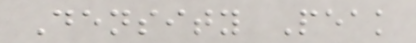Density Peak
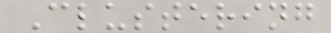Clustering
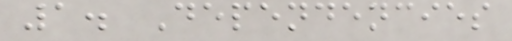1. Dependencies
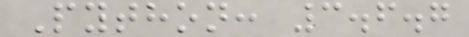Python: 3.6.7
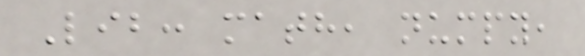Lib: math, numpy,
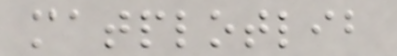matplotlib
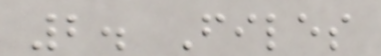2. Files
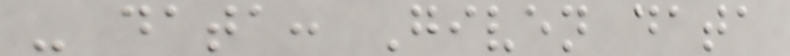- data: Given data
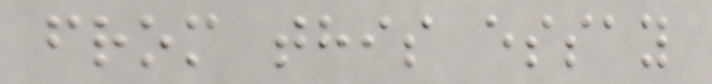from this essay
